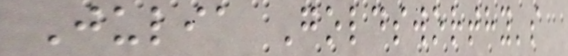Julia Goldsworthy's
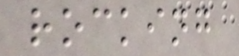rocking
